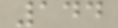144
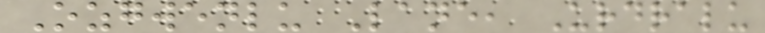Ozgwenlu Lane, Urdralu
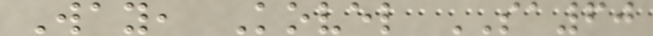Way, Kovel SA60
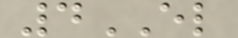4EL
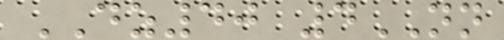DZ40 4NN
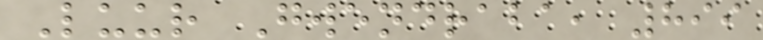Luur Gwendraba, 899
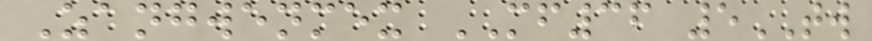Zangwenmex MF36 5TW
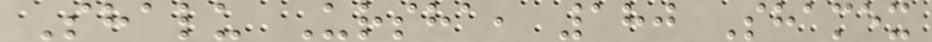Shalu Ursha, 180 Shamex
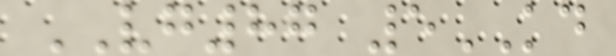VG87 5KD
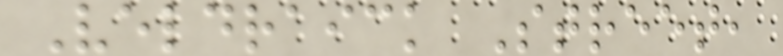Veldraick Street,
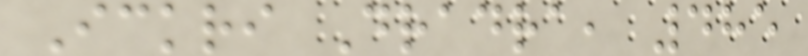Ickri Dradra, 485
